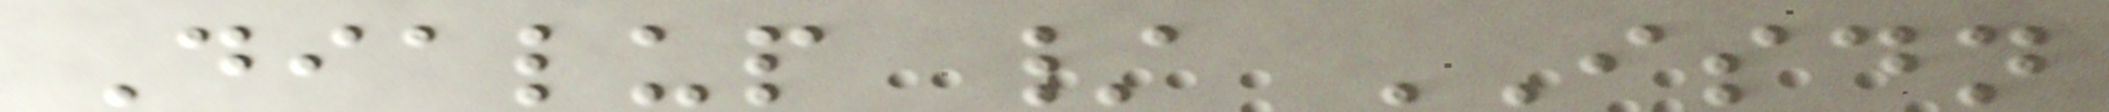Dialup / ISDN
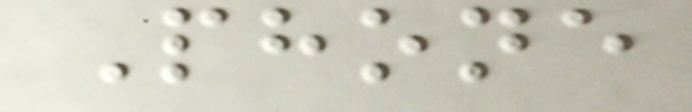Phone
